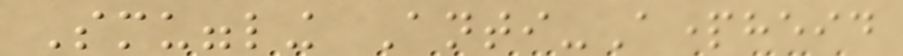Smuggling Anti-Apartheid
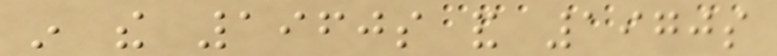in the 1960s and 1970s
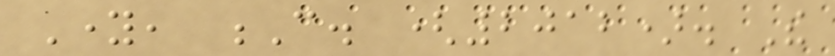Young, C. (2012). The
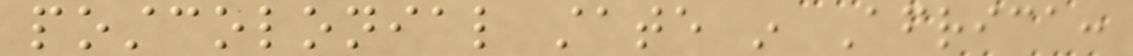postcolonial state in Africa:
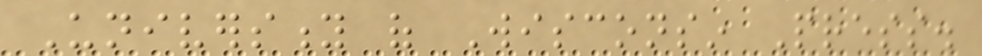University of Wisconsin Press.
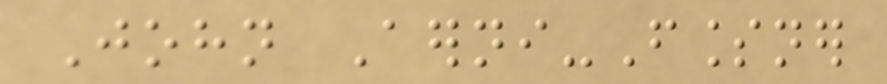John Aerni-Flessner
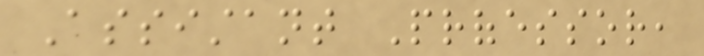Assistant Professor,
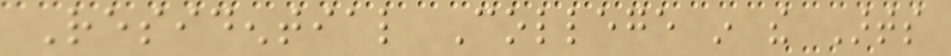Residential College in the Arts
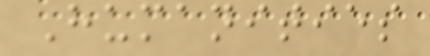Humanities
